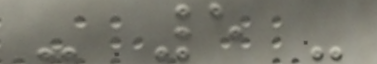- 5 -
